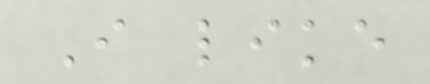I like
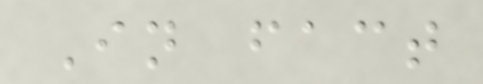In fact
